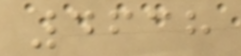4638
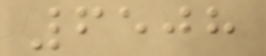6508
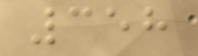358
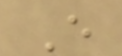E
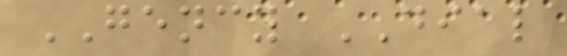GENCY DIAL
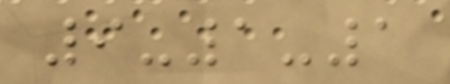9-1-1
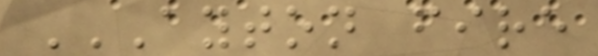AYTON FIRE
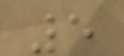5
